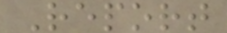Report
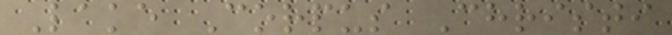Lake Corpus Christi
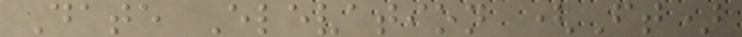Date Elevation (Ft)
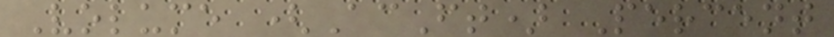Volume (AcFt) Percent
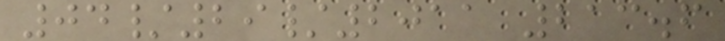04/29/2011 213.6
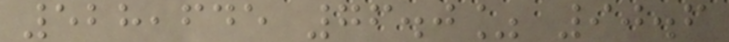528,645 76.0% 90.6
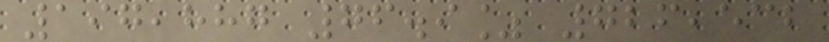197,887 76.9% 726,532
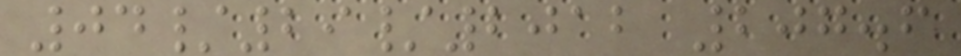04/29/2012 207.6
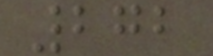272
